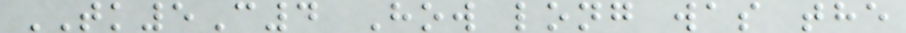TK5C4 How long was the
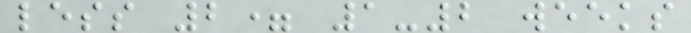less 2= 1-2 weeks
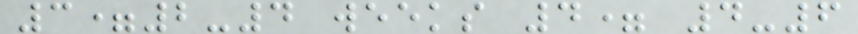3=2-4 weeks 4= 4-6
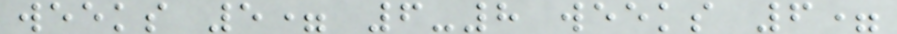weeks 5= 6-8 weeks 6=
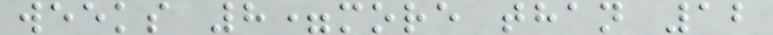weeks 8=more than 12
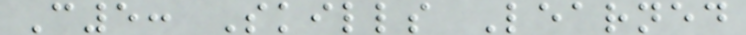C5: Skills Learned
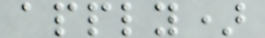apply)
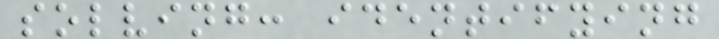solving: identifying
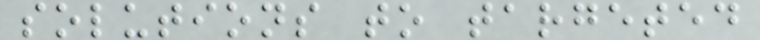solutions to targeted
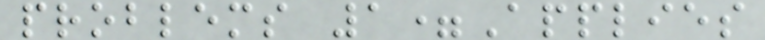problems 1=Applies
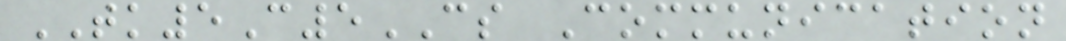TK5C5CS Communication
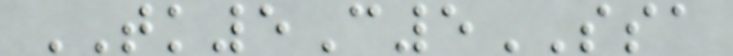TK5C5SSA
